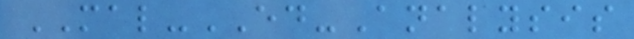MAL-ED-Analysis
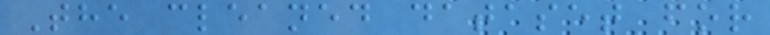The cleaned dataset for
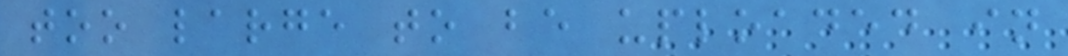too large to be uploaded in
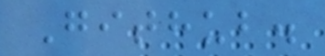Github.
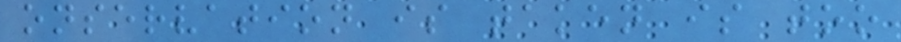onservation is taken is too
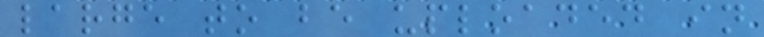large to be uploaded in
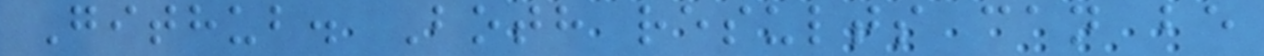Github. Both results can be
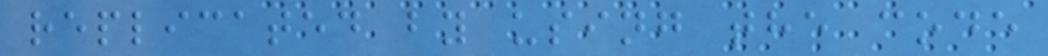replicated by using the code
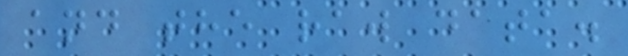and the raw data.
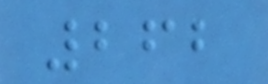262
